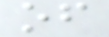of
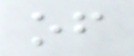of
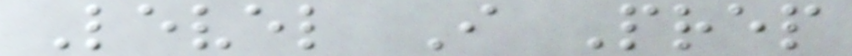Level I Prep
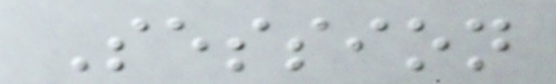Session
